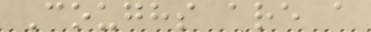Coughs are a
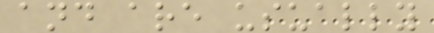and are usually
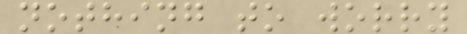nothing to worry
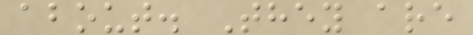about. They are
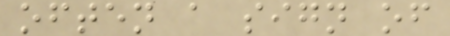often a sign of
